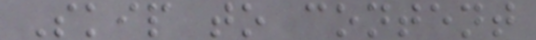Skip to content
